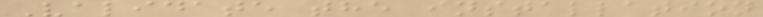Validate the installation
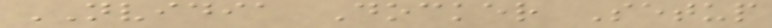NVIDIA Docker Setup
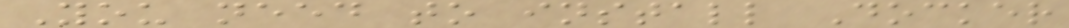You need to install Docker
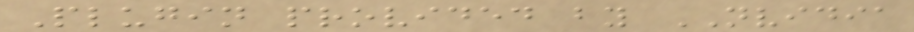Plugin provided by NVIDIA
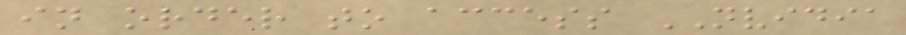in order to access NVIDIA
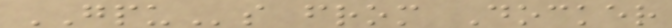GPUs from Docker
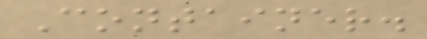Container.
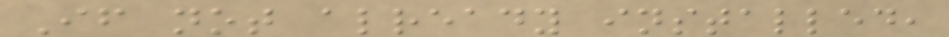If not already installed,
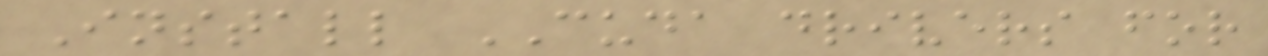Install CUDA drivers for
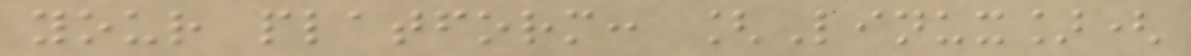your platform: [Linux](
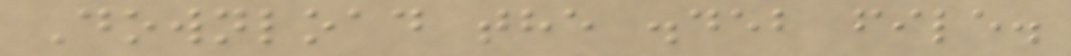Download the .deb file.
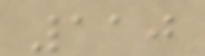110
